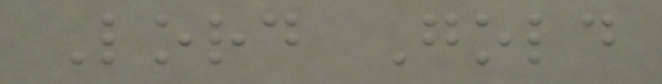Lord Gold
